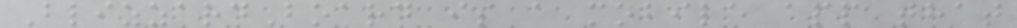BlizzardBoard is a mobile app that
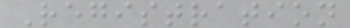Registration
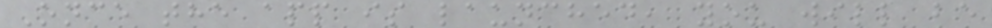Once the app is launched, you will be
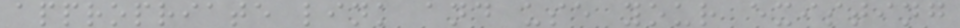appropriate link and use your existing
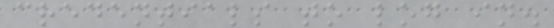credentials to log in.
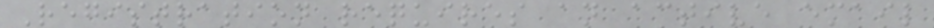Registration requires an active email
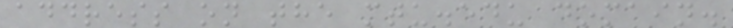address on the mtu.edu domain.
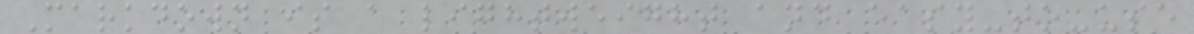Markdown is a lightweight and easy-to-use
